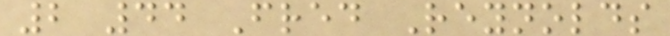2 44 Fred Reynolds
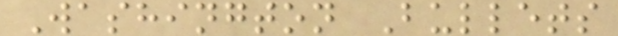Washington Bullets
